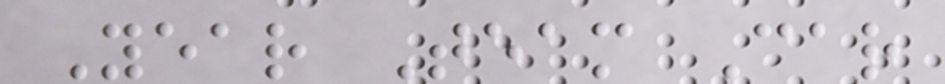Year Team Car
